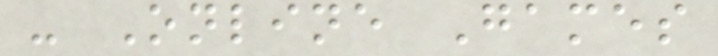- Online Games
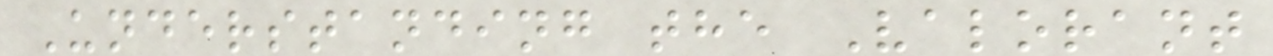Understanding the Valorant
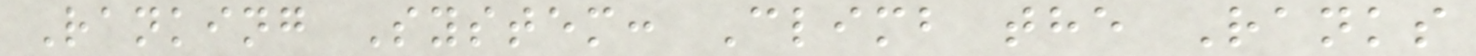Ranking System: Climb the Ranks
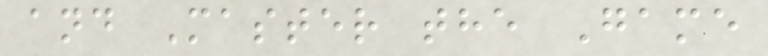and Master the Game
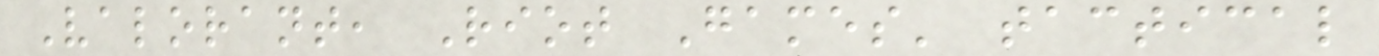Valorant, Riot Games' tactical
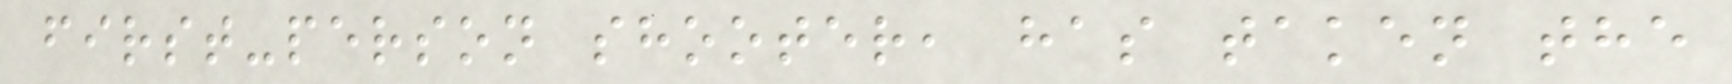first-person shooter, has taken the
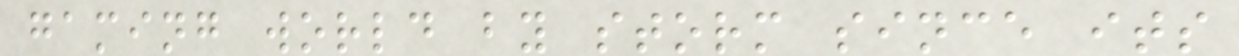gaming world by storm since its
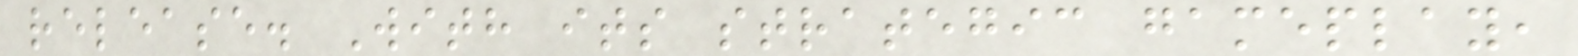release. With its strategic gameplay,
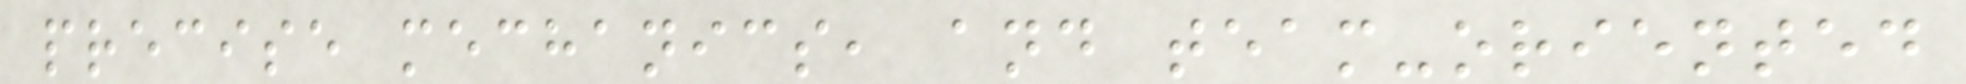precise mechanics, and team-oriented
